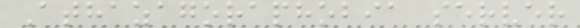Athazagoraphobia server
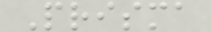Prisma
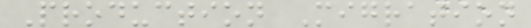Production Migration
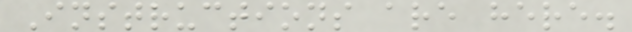Instructions are here.
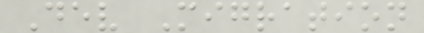Dev Migration
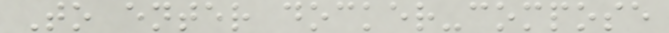To enter docker-compose
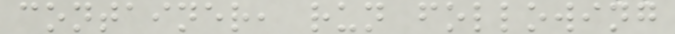container, run following
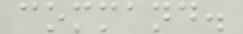command.
